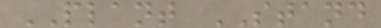PLANT STAND
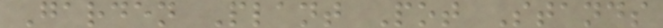Garden Plant Pot Stands
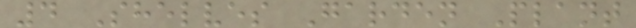4 Shelves Garden Plant
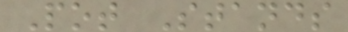Pot Stands
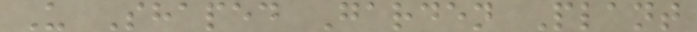U Shaped Garden Plant
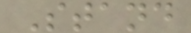Stand
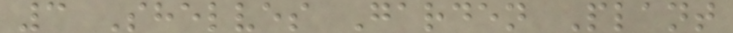3 Shelves Garden Plant
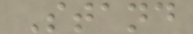Stand
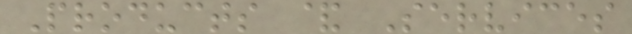Products & Services
